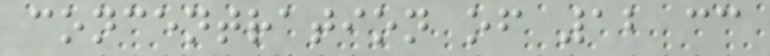concentration of 12 cc
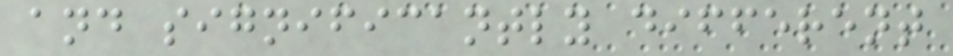and significantly different
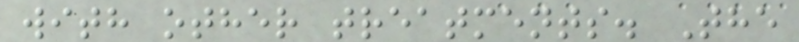with other treatments. The
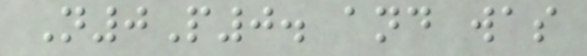N0P0. and was
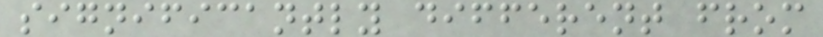significantly different from
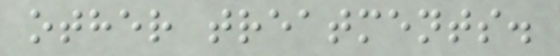other treatments.
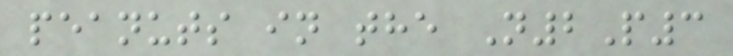peanuts in the N2P3
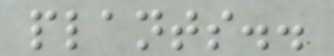plants..
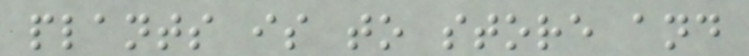plants is to store and
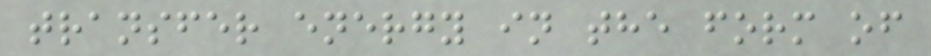transfer energy in the form of
